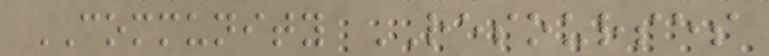COMMUNITY RESOURSES
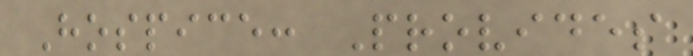Hospice: Provides
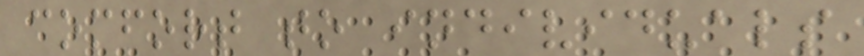comfort to individuals
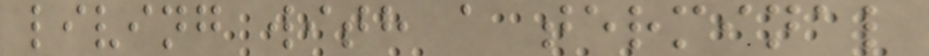living with a terminal
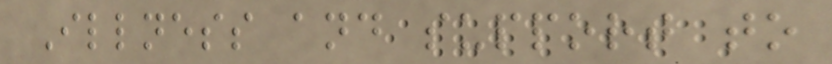Illness and support to
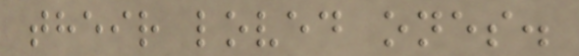their loved ones.
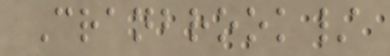Cranbrook/
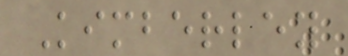Kimberley
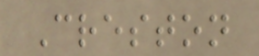Creston
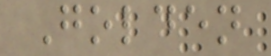Golden
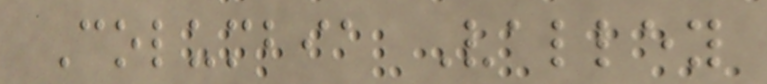Columbia Valley
